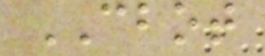CBOT
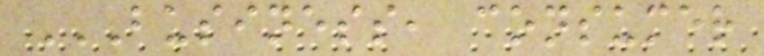BUSINESS, CONSUMER
